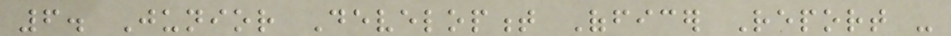6. Junior Development Officer Report -
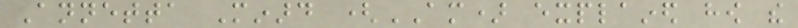Annetta Minard (AM) explained how the
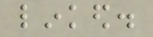linked.
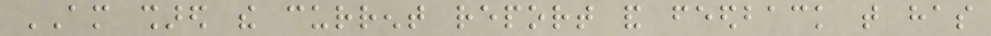AM shared the current report and feedback that has
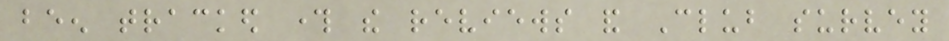been tracked through the reviews and Club survey
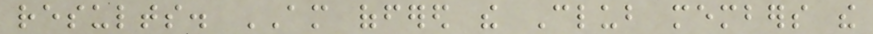results. AM offered the Club members the
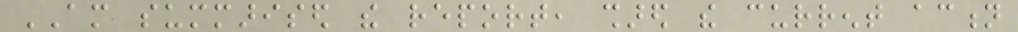AM summarised the report, shared the current action
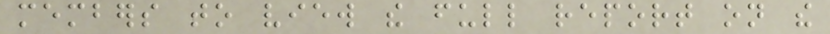members to view the full report on the
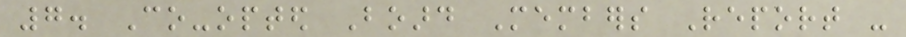7. Co-opted Board Members Report -
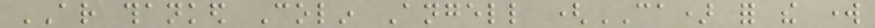AR thanked Colin Angell (CA) for the work
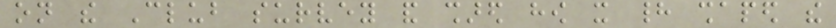on the Club survey and shared how it had shaped the
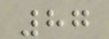87
